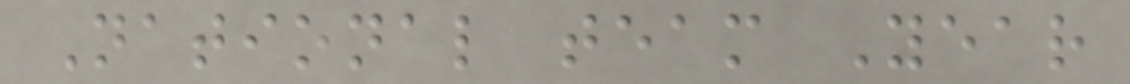National team Year
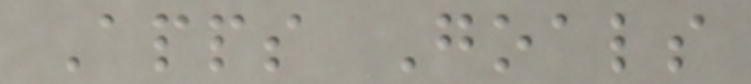Apps Goals
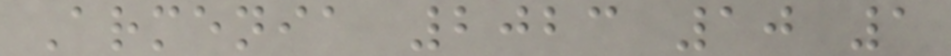Armenia 2023 10 1
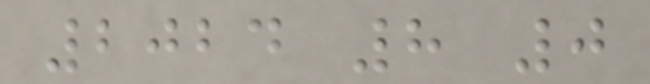2024 8 0
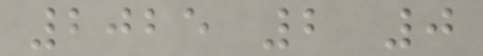2025 2 0
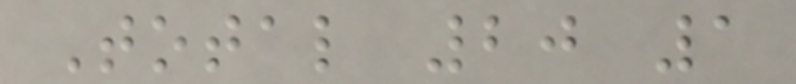Total 20 1
